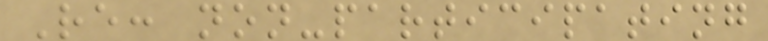Re: non-participating
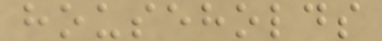households
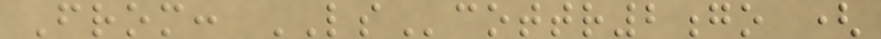From: LScottr2go (
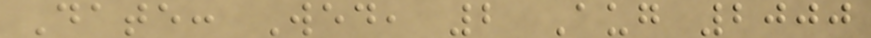Date: Wed, 2 Aug 2000
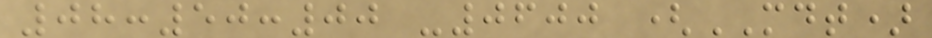08:50:00 -0600 (MDT)
